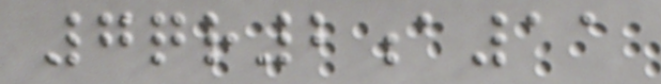7qr2a11
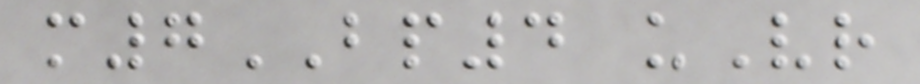m7BP4 uVr
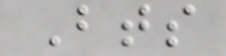Bts
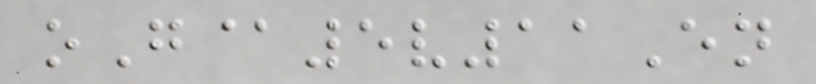oG@5v11En
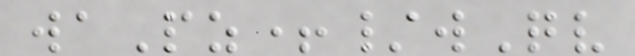waPz+/wQv
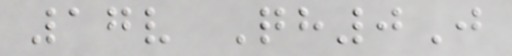17v Qh0J
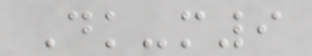Dk-m9
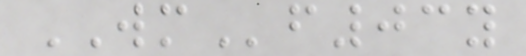WMf03y
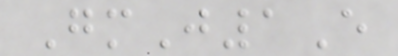GmJ1E
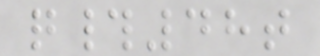q#48t
